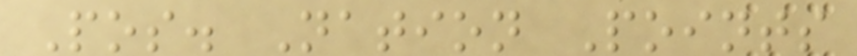Pos. Nation Points
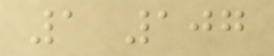1 107
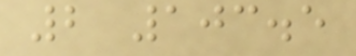2 103.5
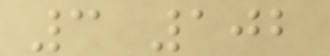3 102
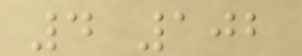4 102
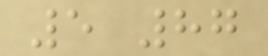5 87
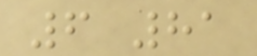6 81
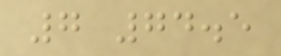7 74.5
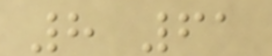8 61
